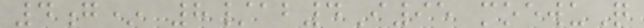4g* 8/ab4I95 moewuQ
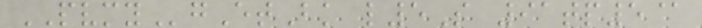PVMYgEtBk l5S 91tp5@
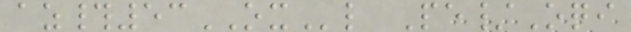az#53OXl Pe/Oqi
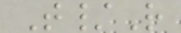T/R
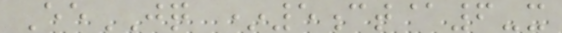EeJQ *5ct@6-x
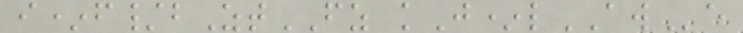i*f/bZtFZ kJ*lAWe
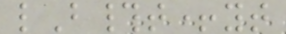lB#t+yt
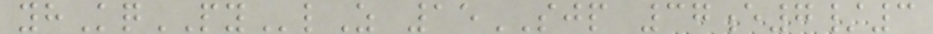yhKqPYlZ 15SJP 37e7/3
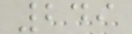249
